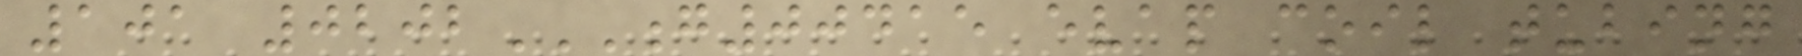101 0202G00415 EVAP COIL TUBING
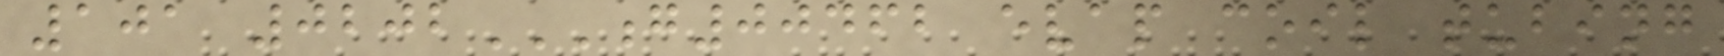101 0202G00462 EVAP COIL TUBING
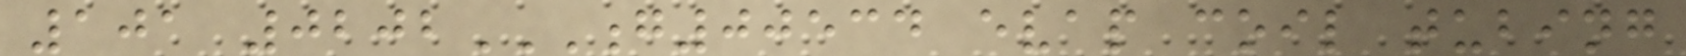101 0202G00534 EVAP COIL TUBING
